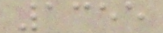1355
